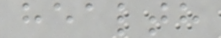health
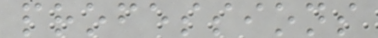professions
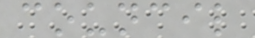council
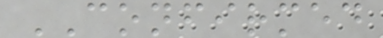CONFIRMED
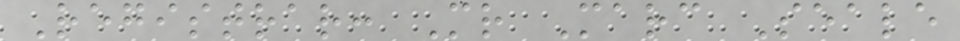Registrar: Mr Marc Seale
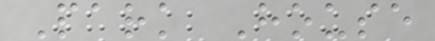Park House
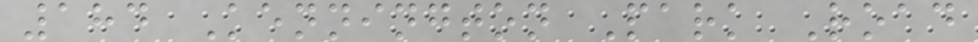184 Kennington Park Road
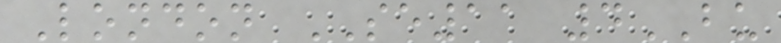London SE11 4BU
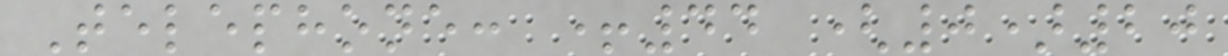Telephone: +44 (0)20
